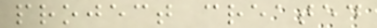project created
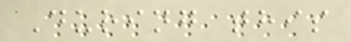During this
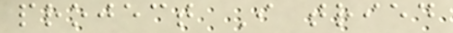project I tried
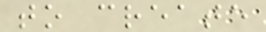to create
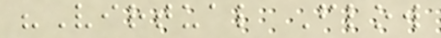"Virtual Flow
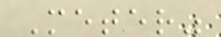Meter"
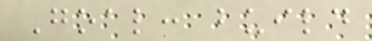Goal: build
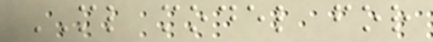ML model for
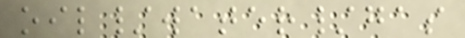oil/water/gas
